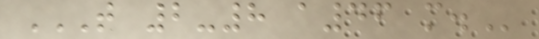T 2-8 A46 M.
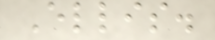Ellis.
